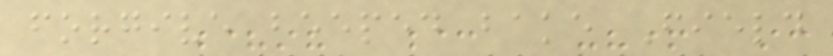forgive beeped bake Field
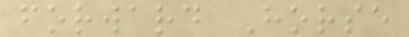forward Horse
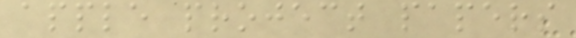apple project papers
